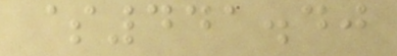$441.40
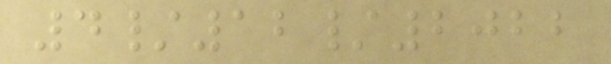4/12/2022
